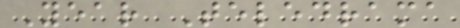Year Teledrama
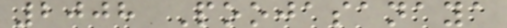2008 Poojasanaya
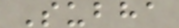Subha
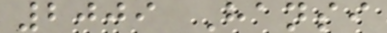2009 Hansi
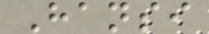Hansi
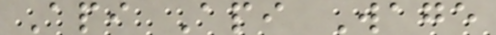Api Api Wage
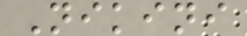Nikini
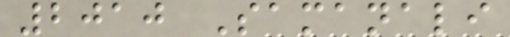2010 Samanali
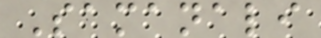Samanali
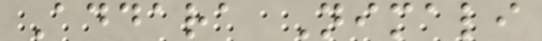Addara Nimali
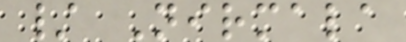/ Nirmala
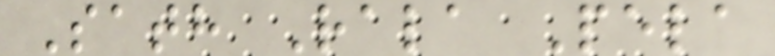Sath Rala Pela
